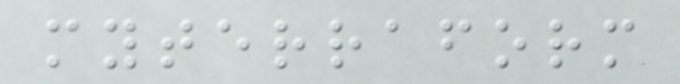myterraform
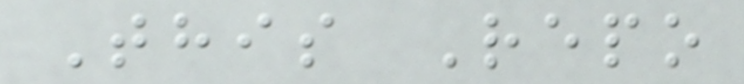This Repo
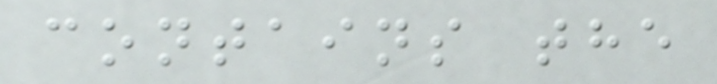contains the
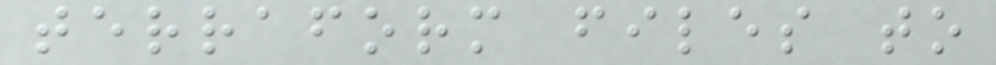terraform files to
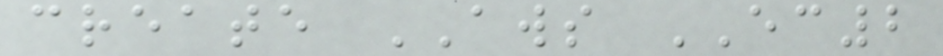create AWS EC2
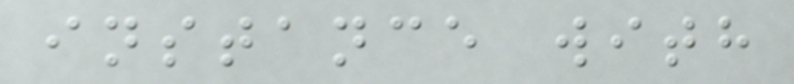instance with
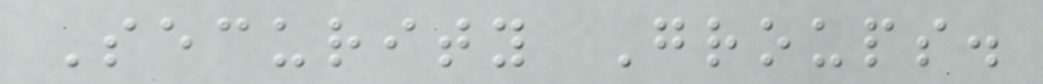Security Groups.
